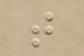t
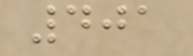401
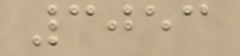3053
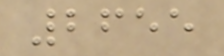2655
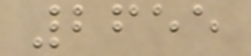2655
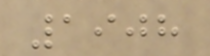1908
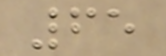65
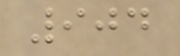904
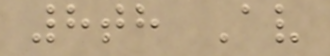8th Av
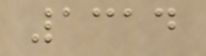1314
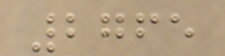2765
